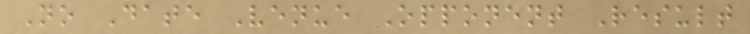No Date Venue Opponent Result
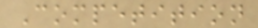Competition
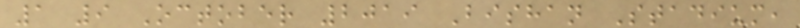1 9 October 2019 Bishan Stadium,
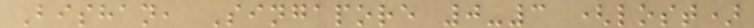Bishan, Singapore 0-3 (lost)
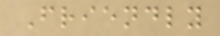Friendly
